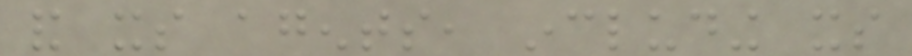and its agents, including its
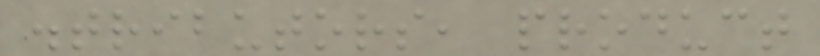distributors, product
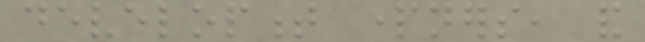development partners, and
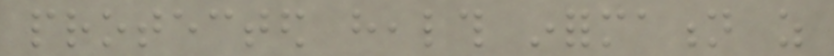protected health information as
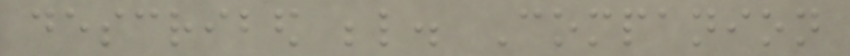described below. Companion
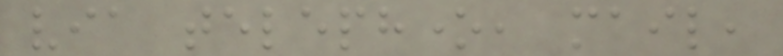via telephone, mail,
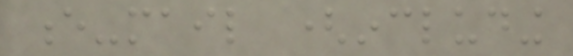e-mail (including
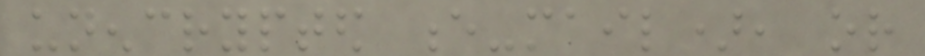unencrypted e-mail), or
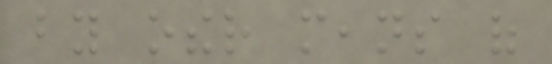by other means of
